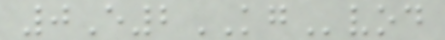0E2KGvod
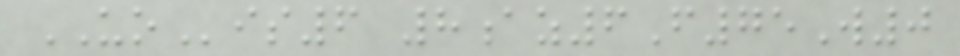UOis6 8az6F75W0
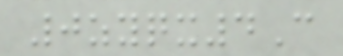0zyqx4C
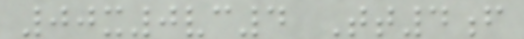00x0vc4 Tt4f
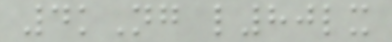4kNg l80lx
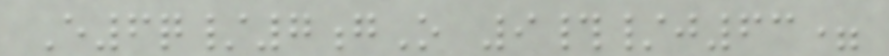E6q/7gO 9#/j63=
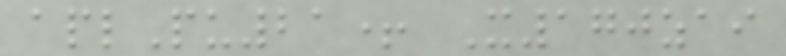aplPu21+ X170zai
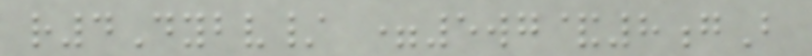r4Dybv/ =5wg&8gB
